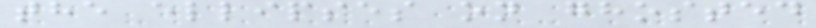the ellipses on ghosted
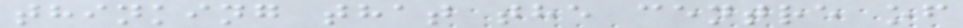thinking that the centre of
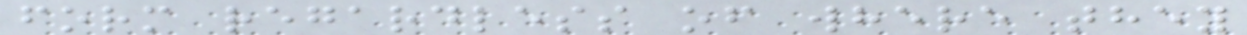form regardless of where they
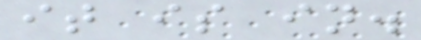it is in.
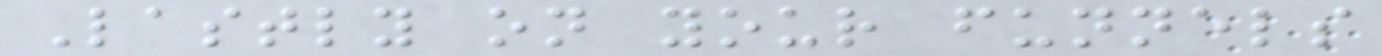Lastly on your funnels
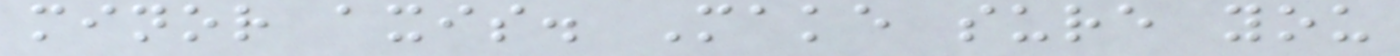minor axis. Make sure you
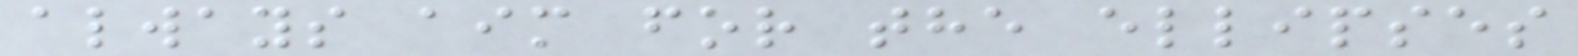always aim for the ellipses
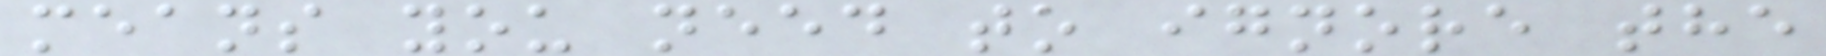means you need to ignore the
